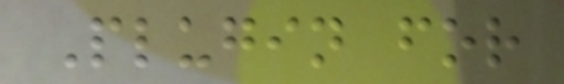Plugin for
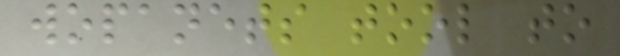wopanets tool to
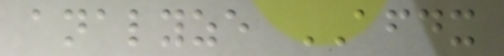analyze AFDX
